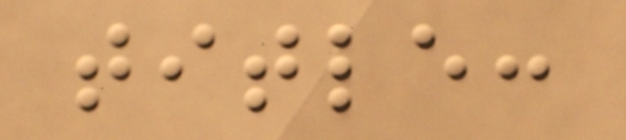title:
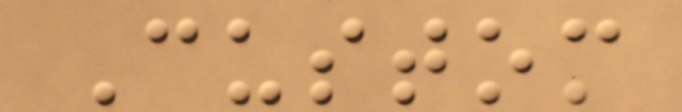Custom
